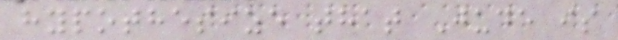hypothesize that Jude is
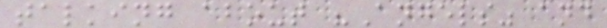talking about "Angels" and
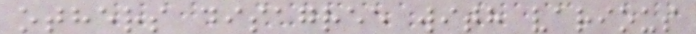others disagree with various
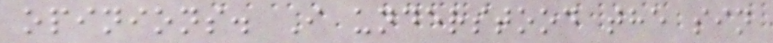opinions. I understood the sin
